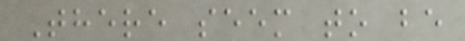There seem to be
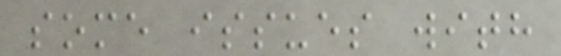some issues with
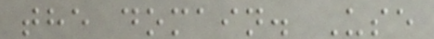the domain. Use
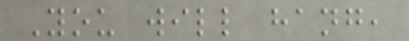You will hang,
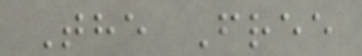The Free
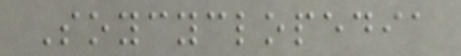Soycyclopedia
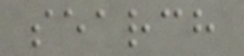search
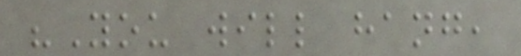"You will hang,
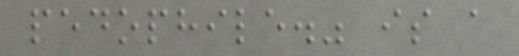pedophile." is a
